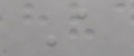A
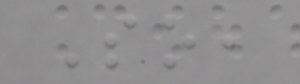So,
